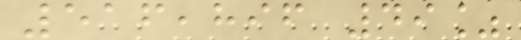516,896 49%
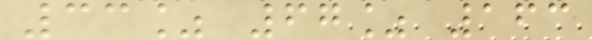33% 67% 163
